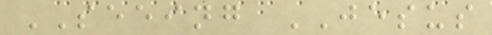SEEING JESUS
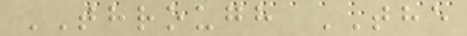THROUGH THE
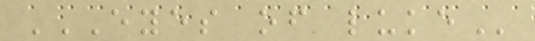EYES OF LUKE
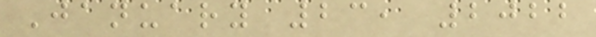January 23, 2022
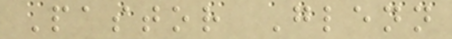Pastor Glenn
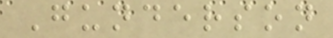Gunderson
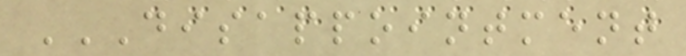DISAPPOINTMENT
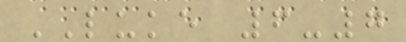LUKE 6-7
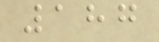187
